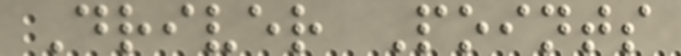Driver Points
